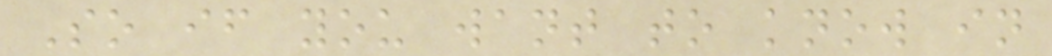So if you want to know in
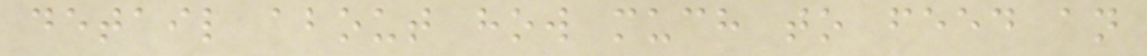detail about how much to feed an
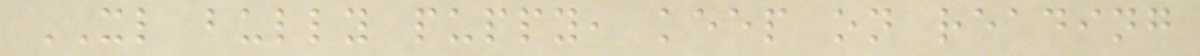XL bully puppy, keep on reading
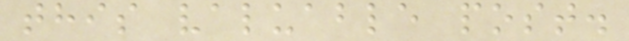this valuable post.
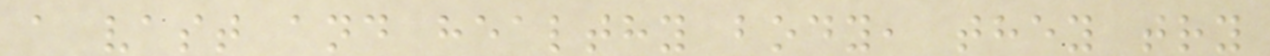a vast and healthy body, they try
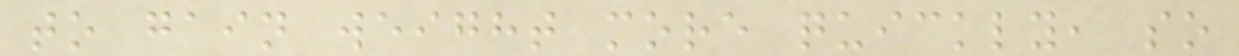to gain weight more quickly, so
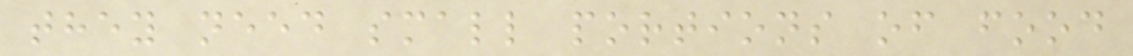they need small portions of food
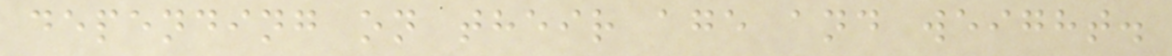depending on their age and weight.
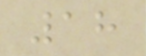18
